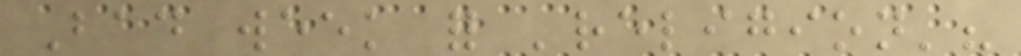Bad week for 'religion'?
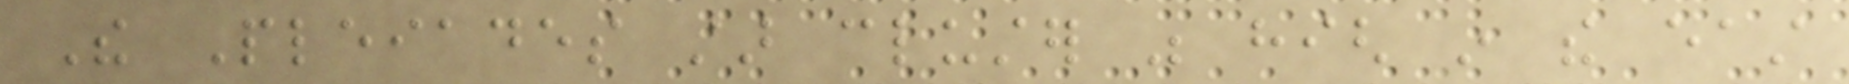The Pleiades star cluster was high in the east
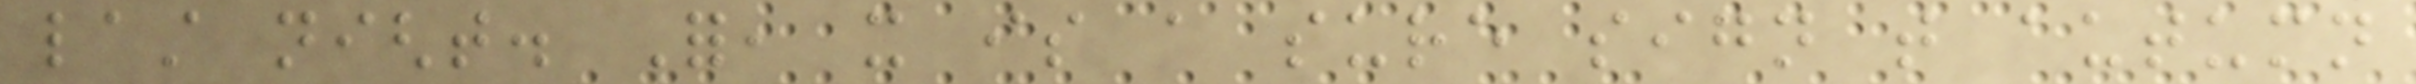last night. For, it is a sure sign that autumn
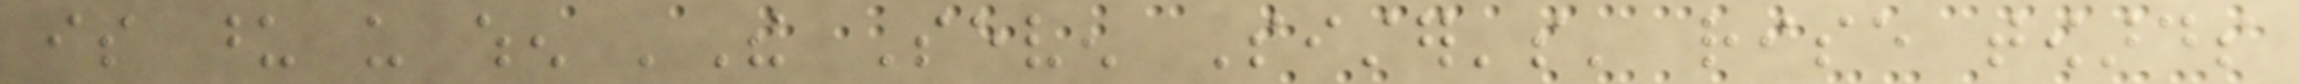is upon us when 'The Seven Sister's' rise towards
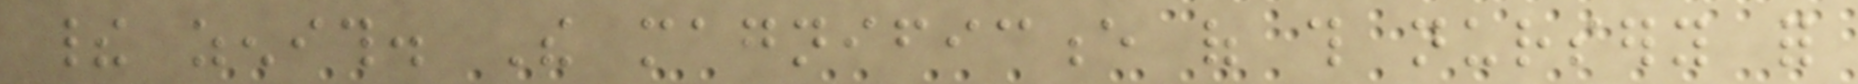their zenith. The magnificence of this nursery for
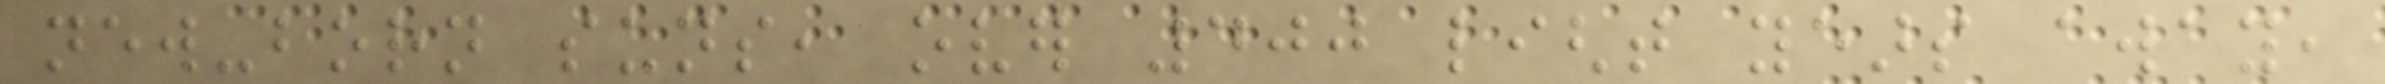new-born suns, over 400 light years away,
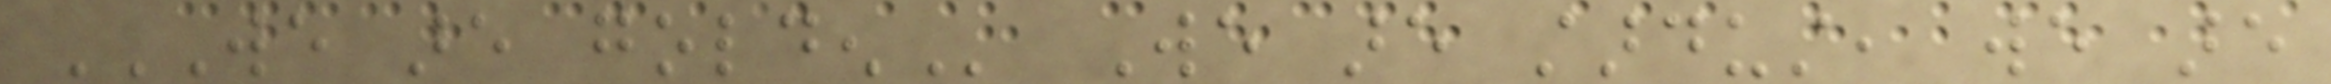WE ARE GOLDEN We are stardust, we are
